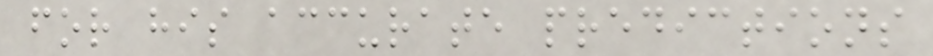for his accurate predictions
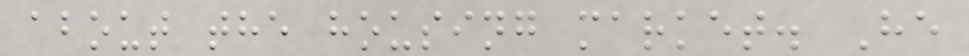about the housing market. He
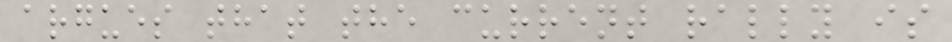argues that the current rally is
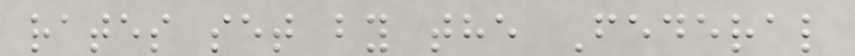rates set by the Federal
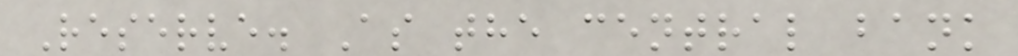Reserve. As the central bank
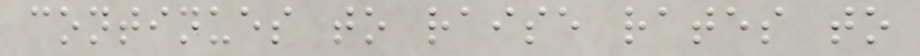continues to raise rates to
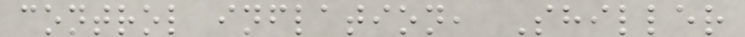control inflation, Shiller
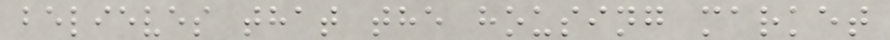believes that the housing market
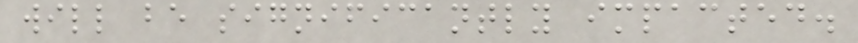will be significantly impacted.
